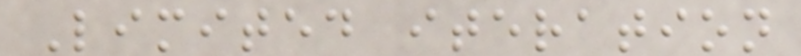Limited iteration
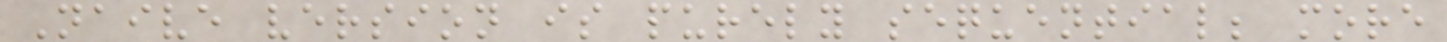Naive version is purely sequential; more
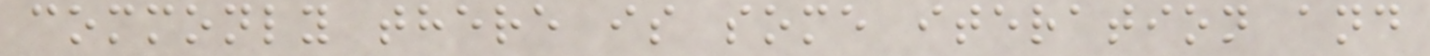commonly there is some iteration and
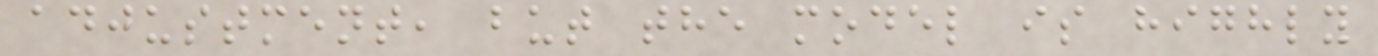adjustment, but the model is highly
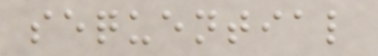sequential
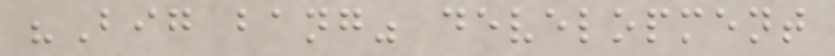"Big bang" development
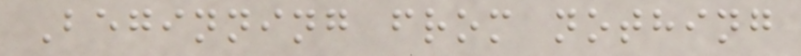Beginning from nothing
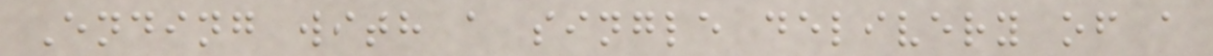Ending with a single delivery of a
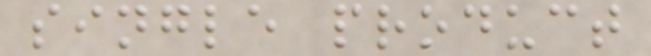single product
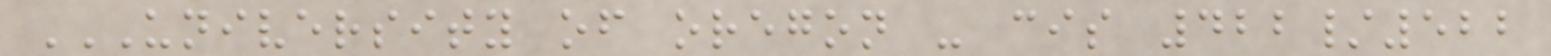UNIVERSITY OF OREGON - CIS 422/522
